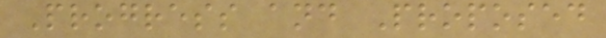Progress and Proposed
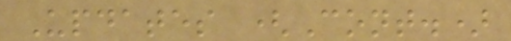Updates (Cont.)
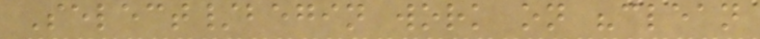Select/begin work on "clean
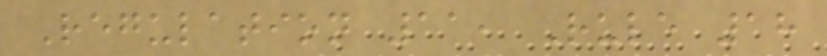Regulation 11, Rule 18
